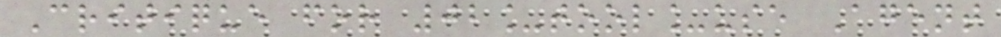Critique for 02_tool_use Agent
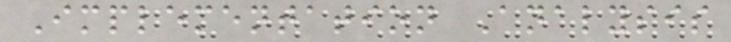Implementation Analysis
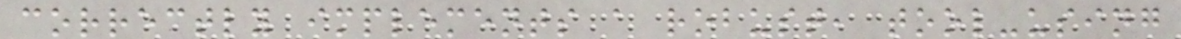correctly implements a robust, tool-using
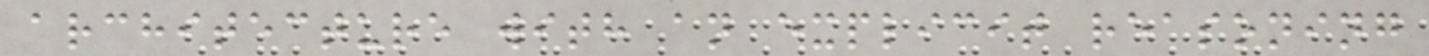architecture with an explicit reasoning
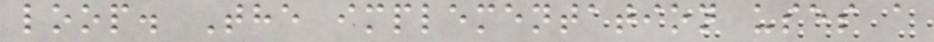loop. The implementation uses a
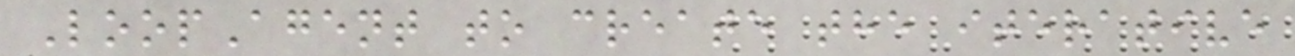LoopAgent to create the iterative
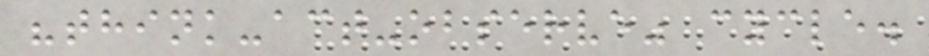"think-act-observe" cycle.
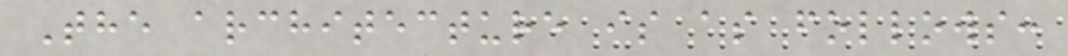The architecture is as follows:
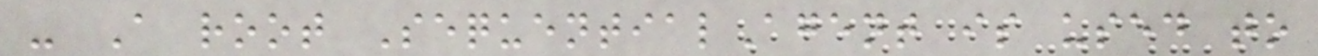- A root SequentialAgent is used to
